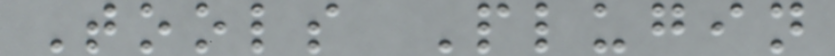Tools Plugin
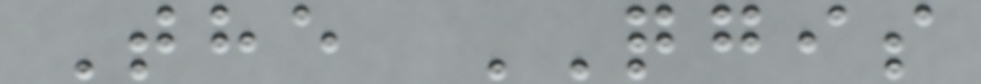The QGIS
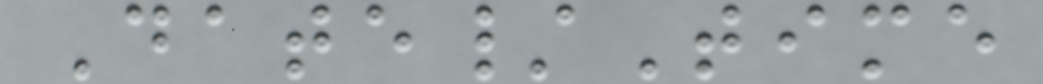Date/Time
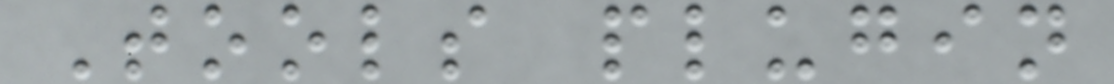Tools plugin
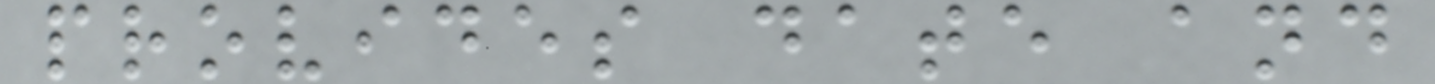provides date and
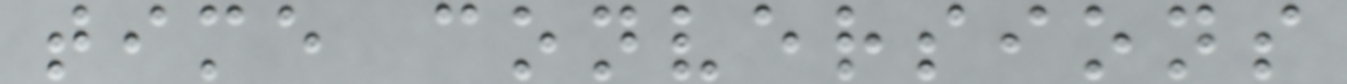time conversions
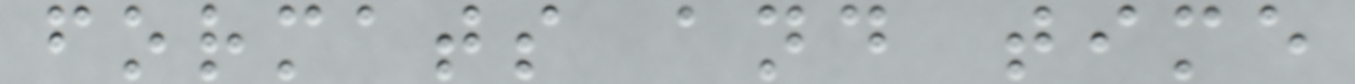formats and time
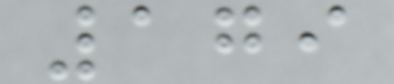179
